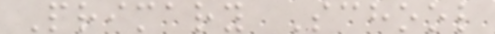Primary School
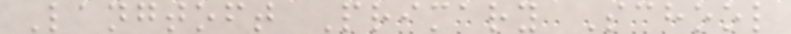Langtoft Primary School
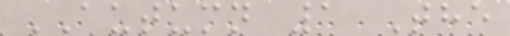AUTUMN 1 The
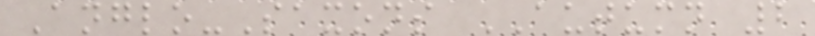Anglo-Saxons AUTUMN 2
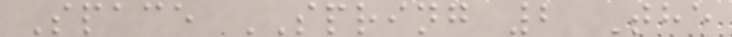Space SPRING 2 The
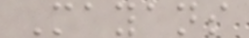Mayans
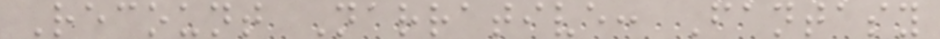Recount Narrative: Fantasy
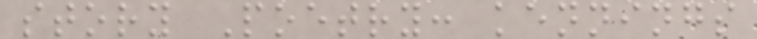story Poetry: kennings
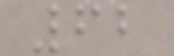62
